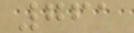761
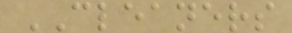CLEANERS
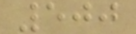500
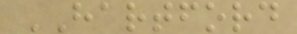HARTFORD
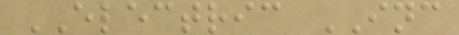ELECTRIC INC
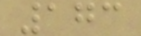173
